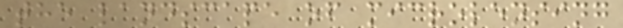the landscape of microlensing
